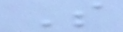S
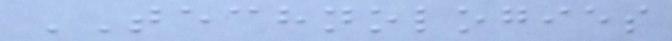TECHNOLOGIES
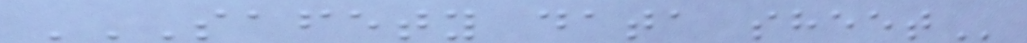SAFETY DATA SHEET
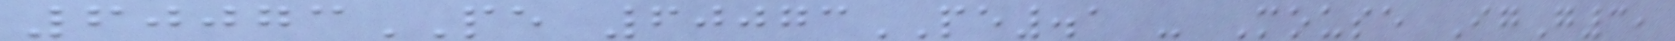60073PE 60073PE.1 - Mouse IgG3,
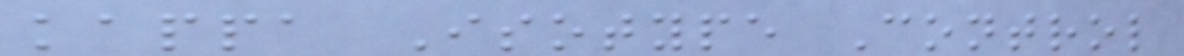kappa Isotype Control
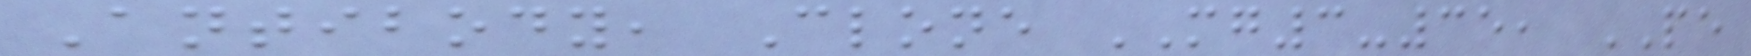Antibody, Clone MG3-35, PE
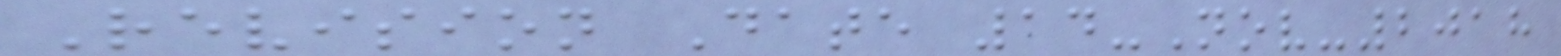Revision Date 14-Nov-2018
